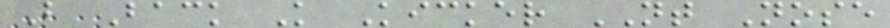B Back K Kicker NT Nose
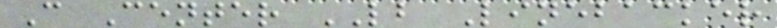C Center LB Linebacker
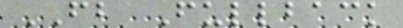FB Fullback
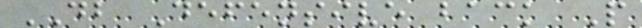DB Defensive back P
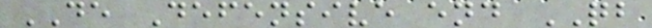DE Defensive end QB
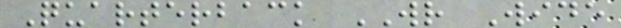Quarterback WR Wide
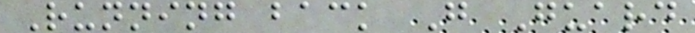Running back G Guard
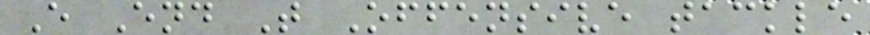E End T Offensive tackle
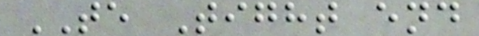TE Tight end
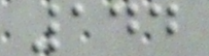144
